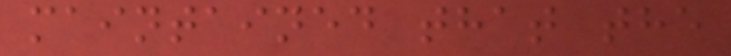maintained that the
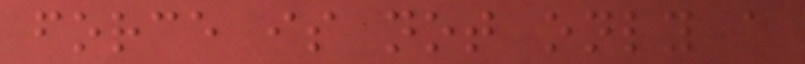force is not only a
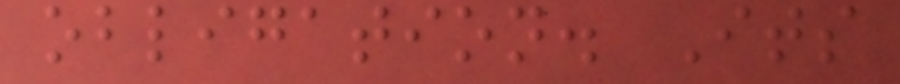obligation. Its
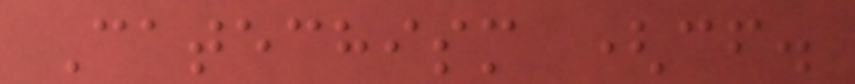Catechism (cf.
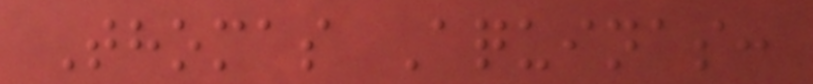Thomas Aquinas:
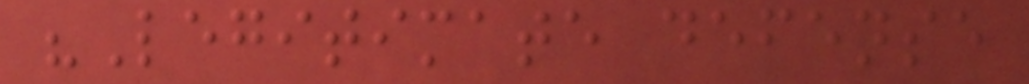"Legitimate defense
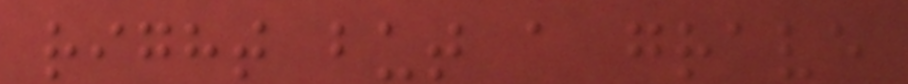right but a grave
